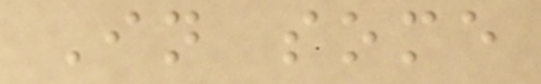In some
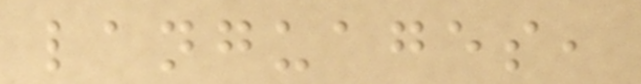languages,
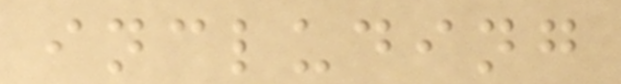including
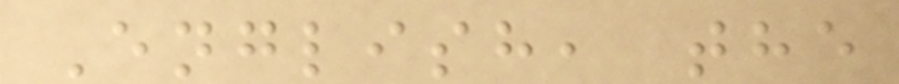English, the
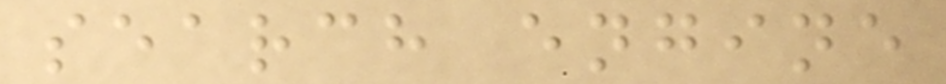search engine
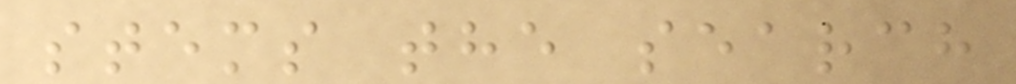stems the search
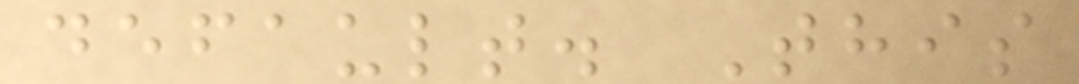default. This
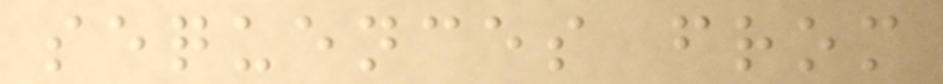sequences from
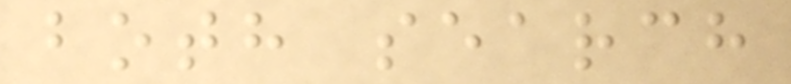both search
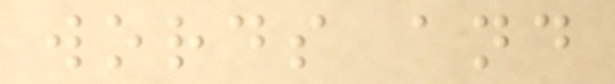words and
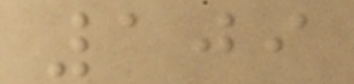109
